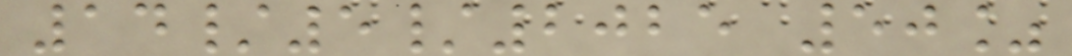14/5/2025 50%
